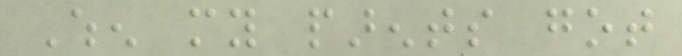When my parents got
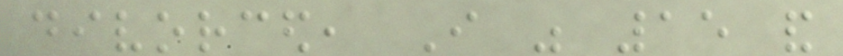divorced, I was 15 and
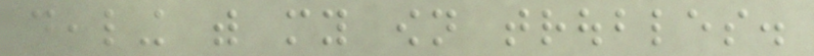dealing with my own troubles.
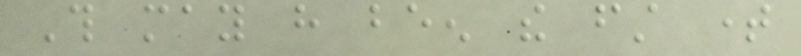This may have been the first time
